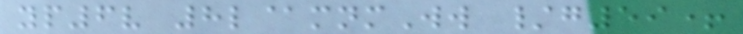yp6v 8l@mnmWw /g59+
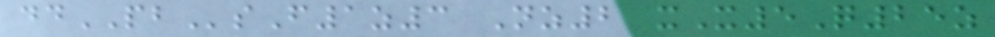ddPBsF1z3 Nz2 xX5Q25z
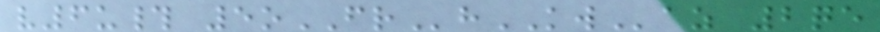v6u# 5oFRhKWaz 2qe
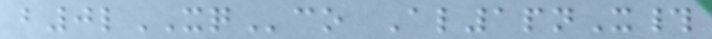b0lXQco Al1pnX#
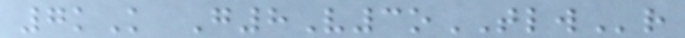7kK G8V3oTLWr
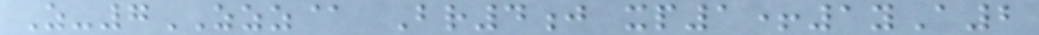Z-7ZZZ@ Br4j xp1+1yA2
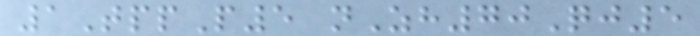1TppP5 nZh70Qj5
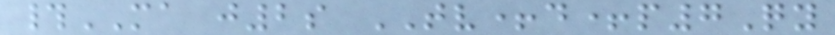#MA j2s TV+d+p7Qy
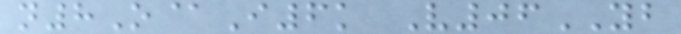n8O@I6k V06YB
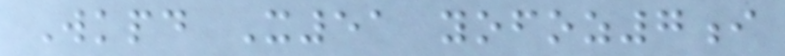Wkpd X51 yofoz7i
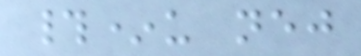#*u nej
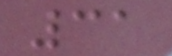31
